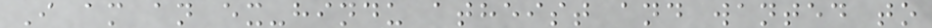I am an ex-hindu atheist and wanted to
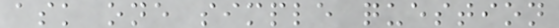ask one simple question
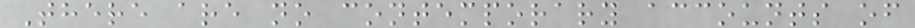There are no contemporary accounts of
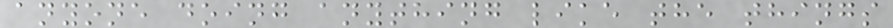anyone doing anything like the things
